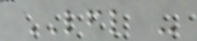LFL -
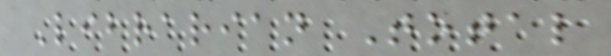Librarian Total
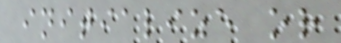initialize or
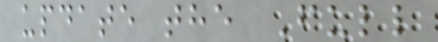update the Full
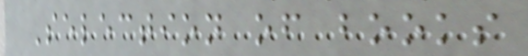Selection of books
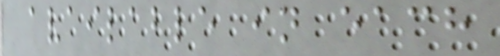available in each
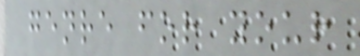genre for your
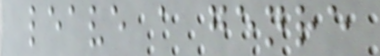leave a genre
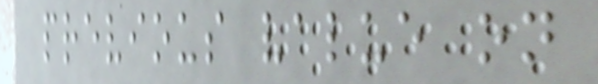previous value on
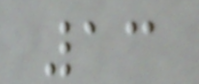13
